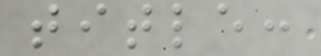title:
